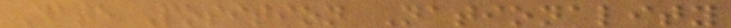Date Position Nationality
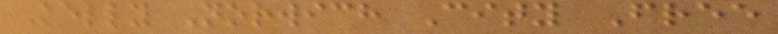Kelly Norwich City Free
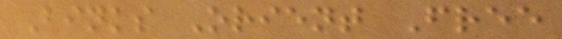Binks Orient Free
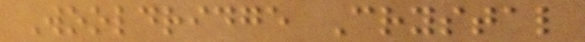Wooldridge Crystal
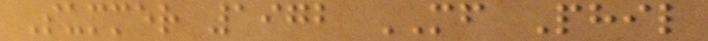Summer 1972 MF Phil
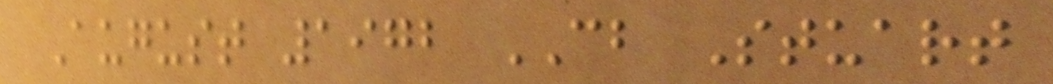August 1972 CB Stuart
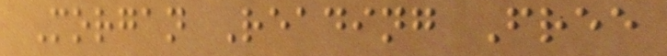Morgan Reading Free
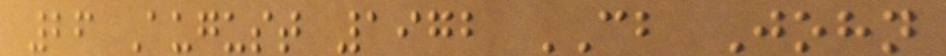26 August 1972 CB John
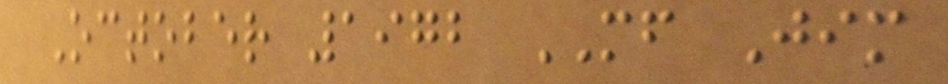October 1972 MF Jim
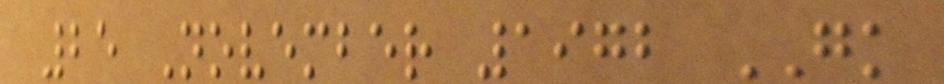25 November 1972 GK
